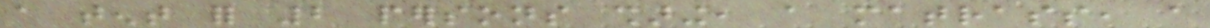a tent for 2 persons sharing, a matrass, a
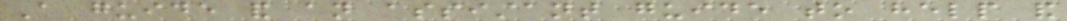A guide and an assistant guide to help and
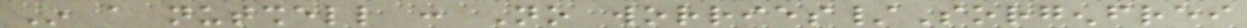In a nutshell : No worries/Sorgenfrei
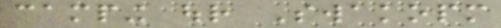camping our Swakopm
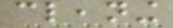cleaning
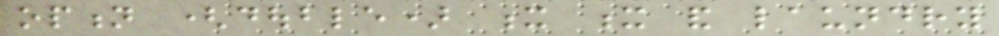option (double) x x and laundry
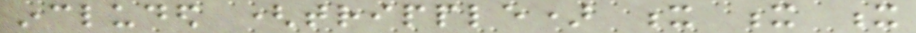included (tripple) x x x
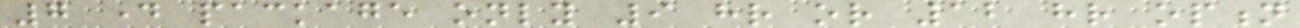7 day package only 9 hr or 12 hr option
